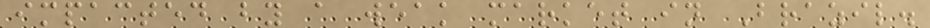impacted by a weak market in Brazil.
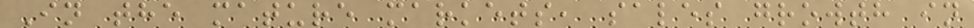In the mature markets, sales growth in
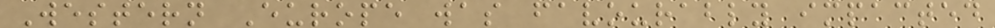Western Europe was favourably impacted
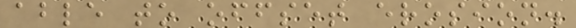able to offset erosion.
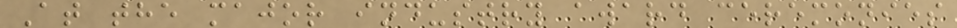At the major industry award ceremonies
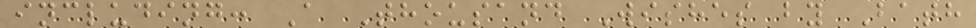including: A Thousand Wishes by Bath
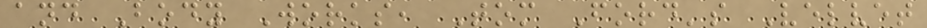and Body Works, Tom Ford's Velvet
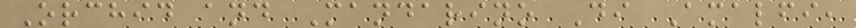Orchid and Mandarino Di Amalfi,
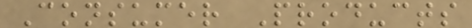Consumer Products
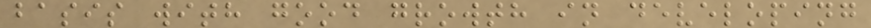basis with good growth in developing
